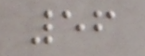56
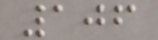106
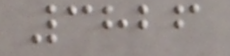3826
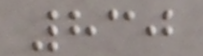830
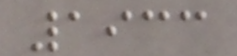1933
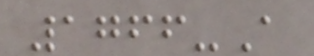1766-A
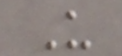U
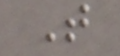T
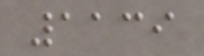1139
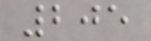205
